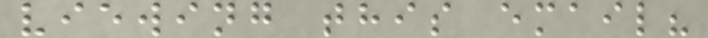viewing this email?
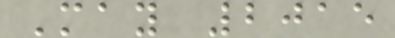May 2015
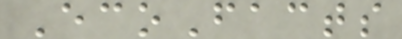EcoFacts
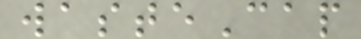wasteCap
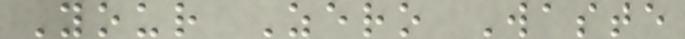Your Zero Waste
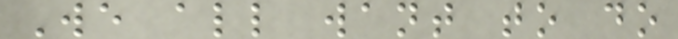We all want to do
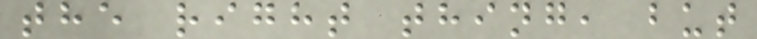the right thing, but
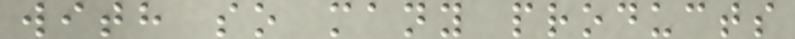with so many products
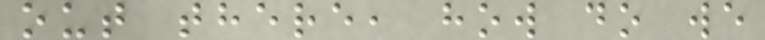out there, how do we
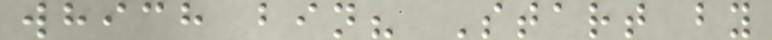which bin? Start by
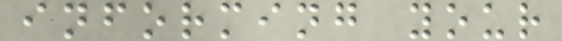informing your
